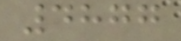4877
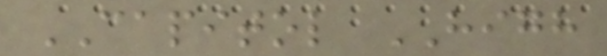CAPITOL HIGH
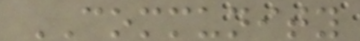COMMUNITY
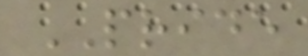PRIDE
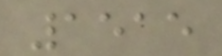1515
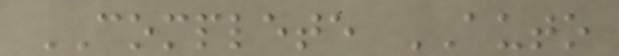COMPLETE AUTO
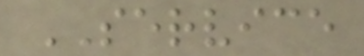SERVICE
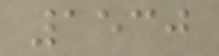1530
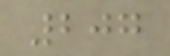207
